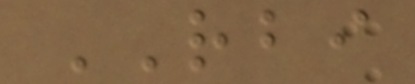RBI
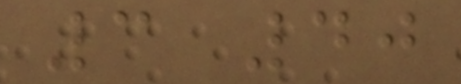3 40
